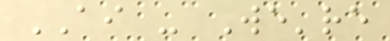AI - We're
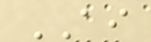AI
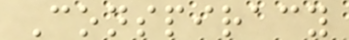Conspiracy
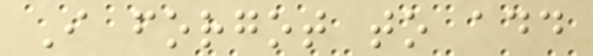I forgot to add
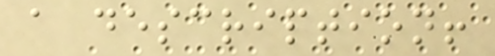a description!
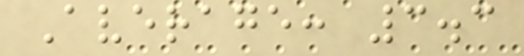Average: 3.3
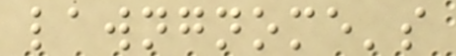lawngnome's
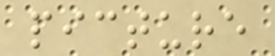picture
